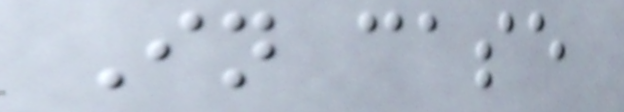In case
